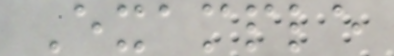Example
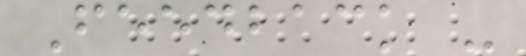Feedback -
